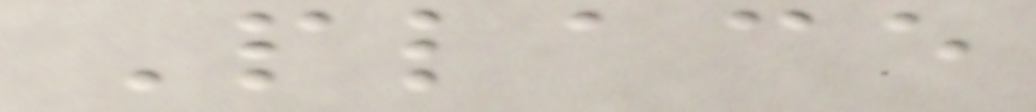Place
